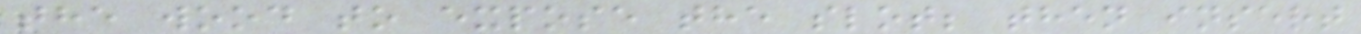the wood to expose the slot; then insert
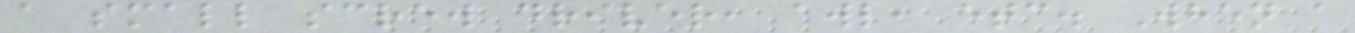a small screw driver, awl, etc. When a
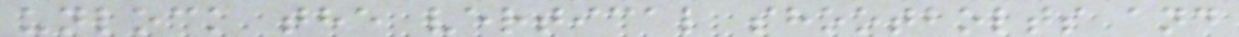unlock the vertical shootbolts and
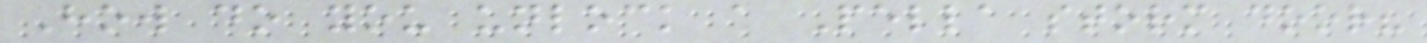How do you unlock a Pella storm door?
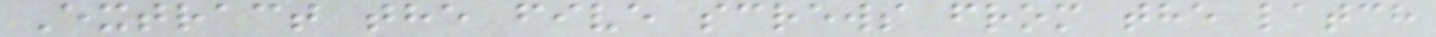Extract the five screws from the latch
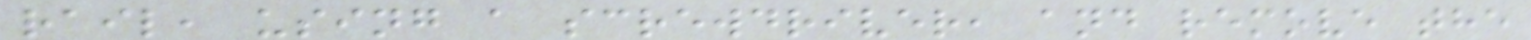rail, using a screwdriver, and remove the
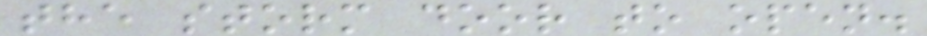the storm door to open.
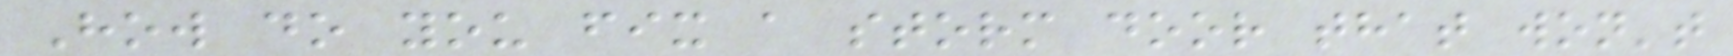How do you fix a storm door that won't
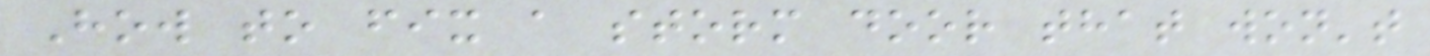How to fix a storm door that won't
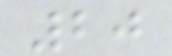20
